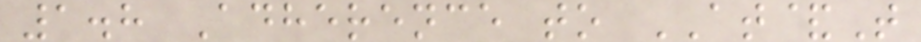1.8 Adherence to AT&T
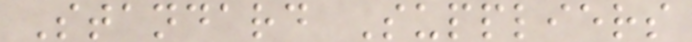Standard Suppliers
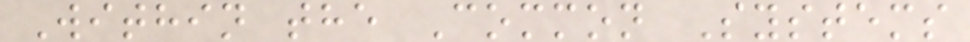Within the Common Systems
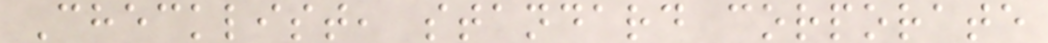Checklist, standard corporate
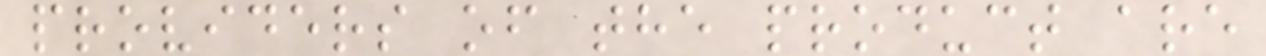providers of the product are
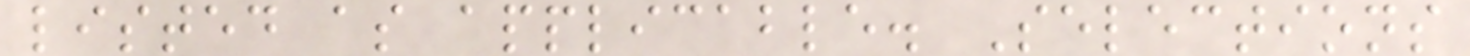listed as applicable. Selections
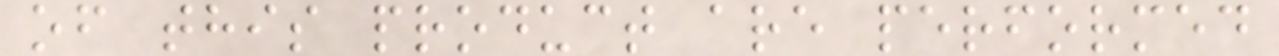of this product are performed
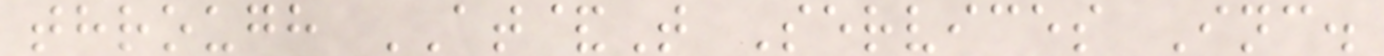through AT&T Services Inc.
